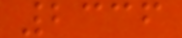2336
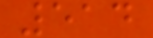514
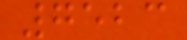7523
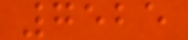7525
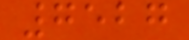7527
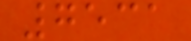7531
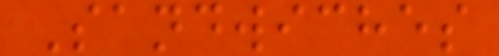Sandwiches
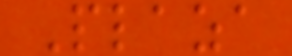Plaza
